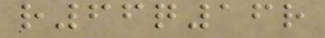r66q16r
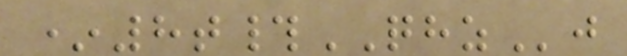*8t#QHZj
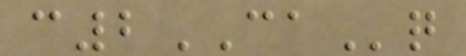c2CAq
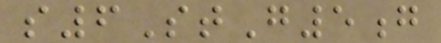s6StG5g
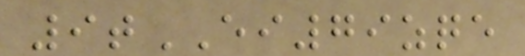9tEI79zqe
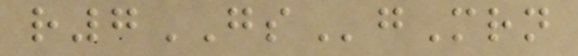r7GSgMrn
